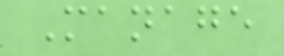Manage
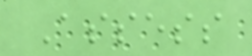Assess
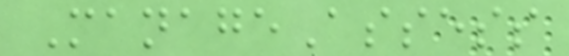ManageAssess
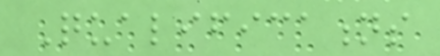Qualifications
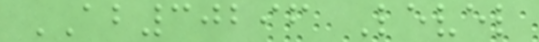AB30296 Level
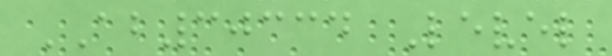AB30334 Level
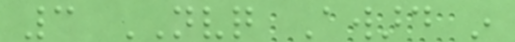3 NVQ Award in
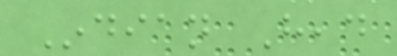Indian Head
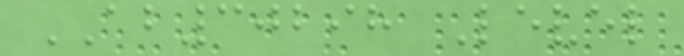AB30298 Level
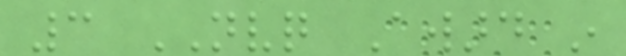3 NVQ Award in
